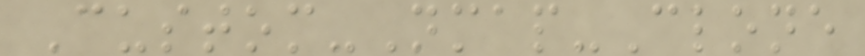Custom-Nmap-Clone
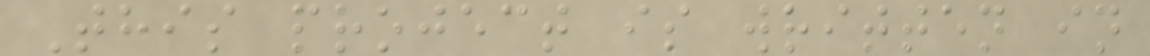This project is written in
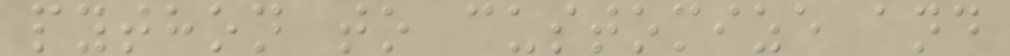python to customize and
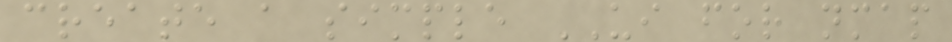create a simple UI for nmap
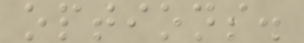options.
